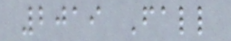2019 Fall
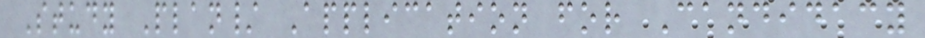Study Plan/ Application for Candidacy
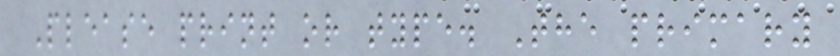Please print or type. The primary
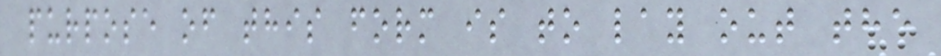purpose of this form is to lay out the
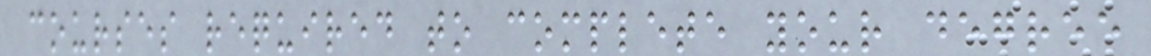courses required to complete your degree
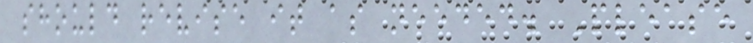should revise it as needed. Please
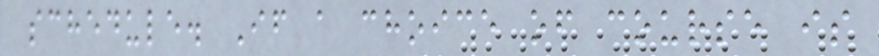schedule. If a choice of course is
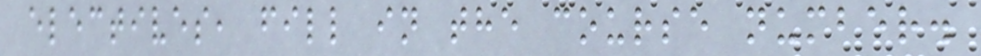electives, fill in the course number.
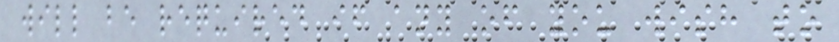will be required if any of you wish to
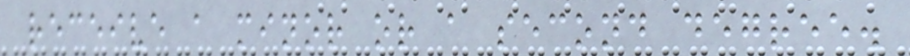receive a minor or a second degree.
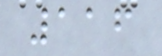116
